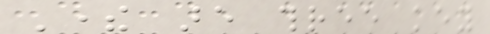There are three key
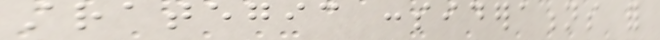strategic considerations for
